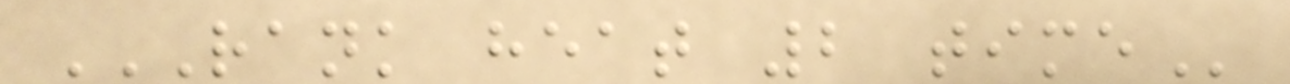RANK HEAT 2 TIME
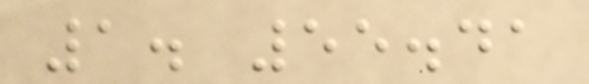1. 55.41
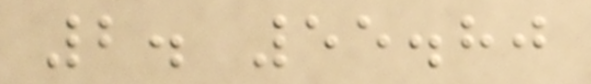2. 55.80
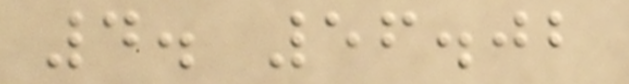4. 56.02
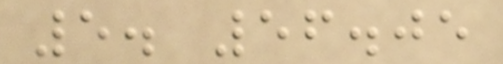5. 56.05
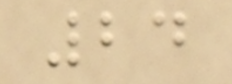24
